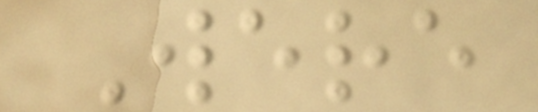Were
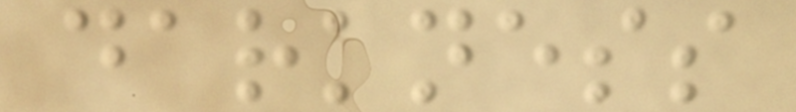darkness
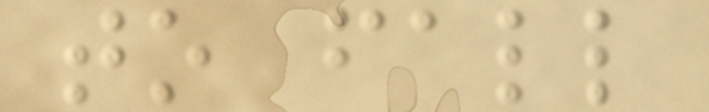to fall
